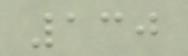130
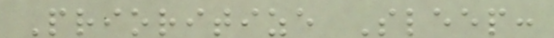Prioritize Sleep:
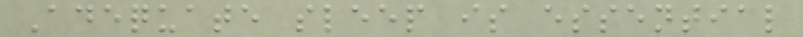Adequate sleep is essential
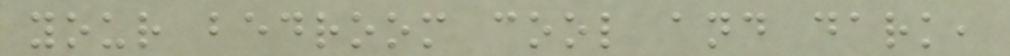your bedroom cool and dark,
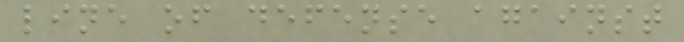line of defense against
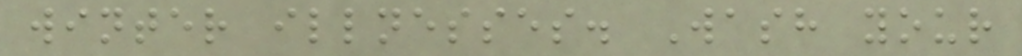winter illnesses. Wash your
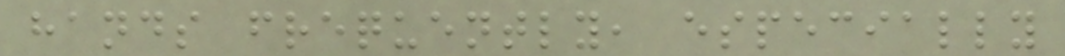hands frequently, especially
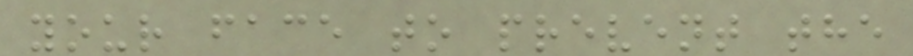your face to prevent the
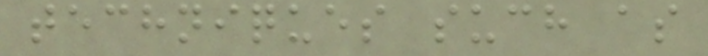techniques such as
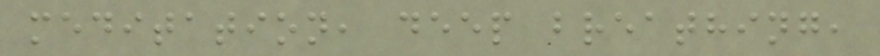meditation, deep breathing,
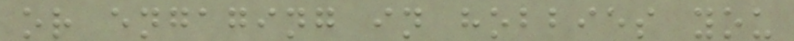or engaging in hobbies you
